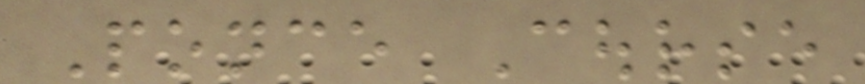Ponce Course
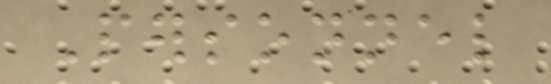Personnel
